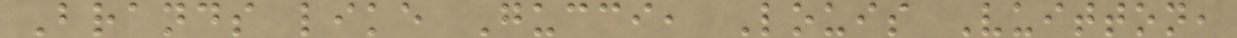Brands like Gucci, Louis Vuitton,
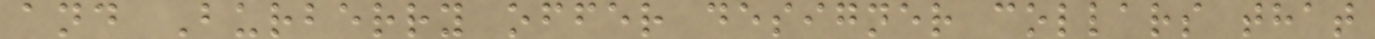and Burberry offer designer collars that
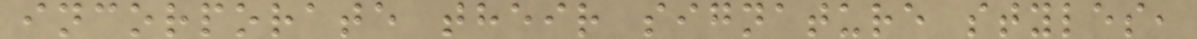incorporate their signature styles,
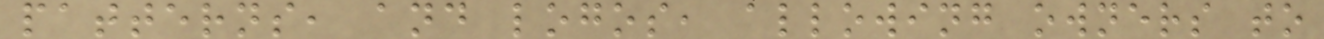patterns, and logos, allowing owners to
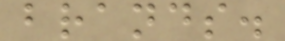brands.
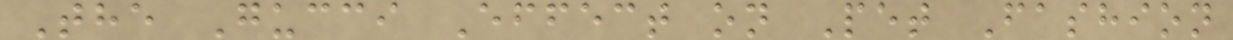The Gucci Effect on Pet Fashion
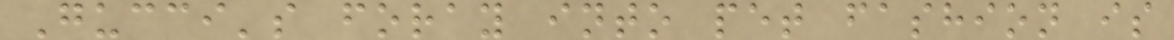Gucci's foray into pet fashion is
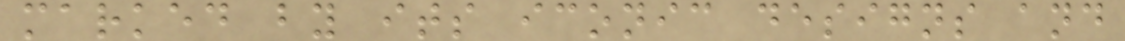marked by its iconic designs and
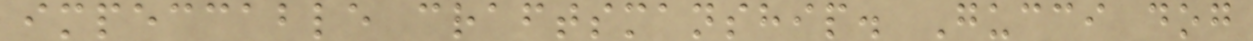impeccable craftsmanship. Gucci dog
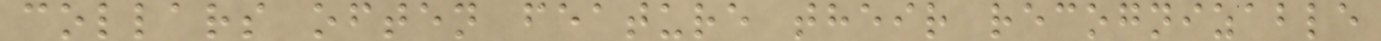collars often feature their recognizable
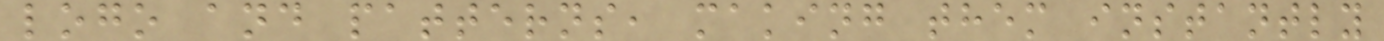logo and patterns, making them instantly
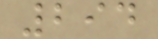294
